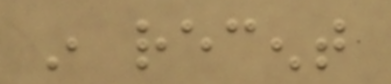in recent
